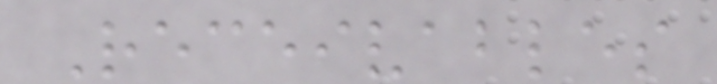Receivables
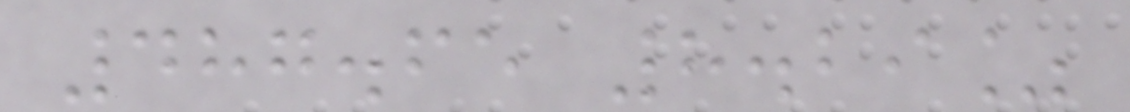487.65 8.29%
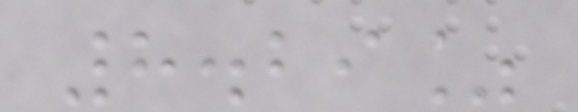8.29%
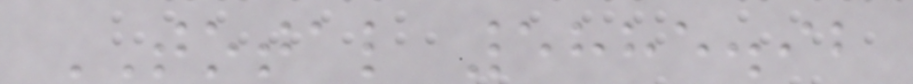TOTAL 5885.92
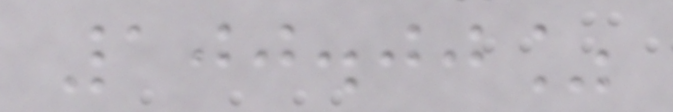100.00%
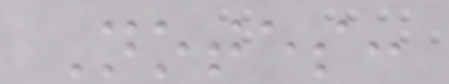Notes:
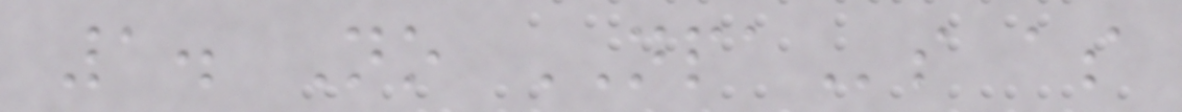1. No NPAs as
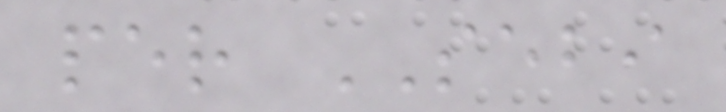per SEBI
